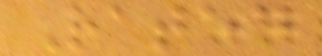Rated
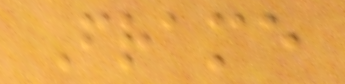Frame
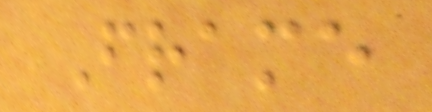Frame
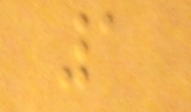1
